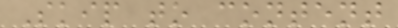Skip to content
